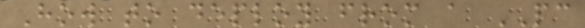How to deploy from a PC
